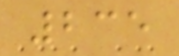235
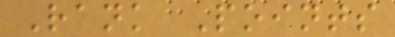Rank Points
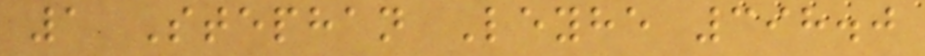1 Stephan Leyhe 398.0
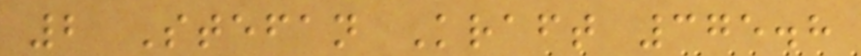2 Stefan Kraft 375.8
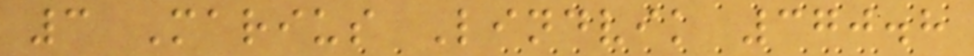3 Marius Lindvik 370.8
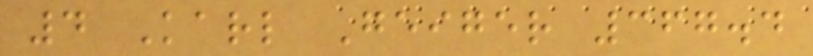4 Karl Geiger 367.4
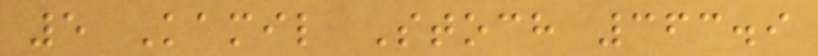5 Kamil Stoch 363.9
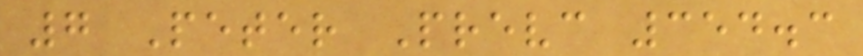7 Peter Prevc 354.3
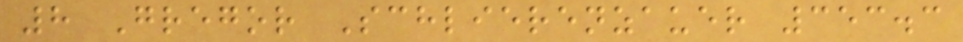8 Gregor Schlierenzauer 353.3
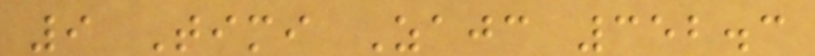9 Timi Zajc 352.3
